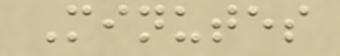Minutes
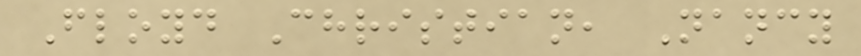Floyd Christian, Nancy
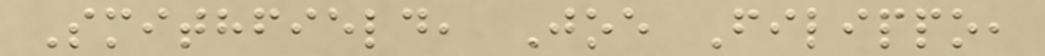Smithfield, Joe Filippo,
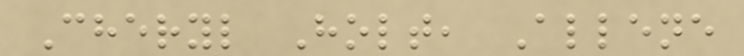Cheryl Holt, Allene
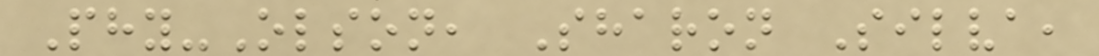Phy-Olson, Sharon Silva,
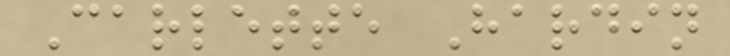Carlette Hardin
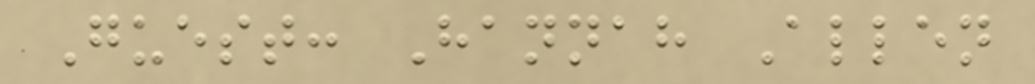Guest: Hannah Allen
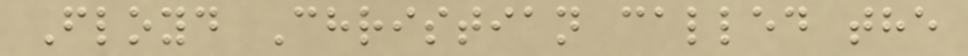Floyd Christian called the
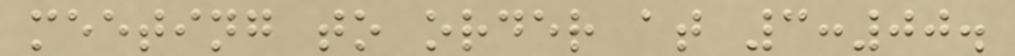meeting to order at 3:00.
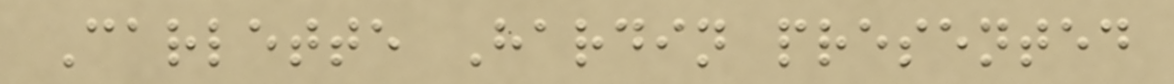Carlette Hardin presented
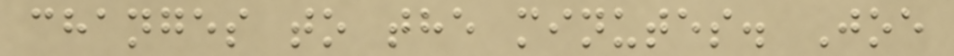changes to the minutes. Joe
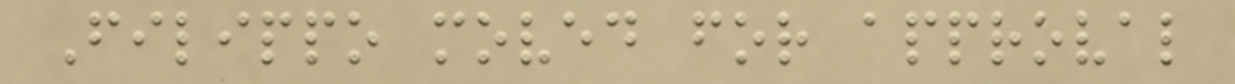Filippo moved for approval
